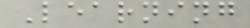Learning
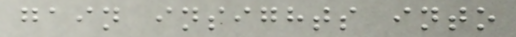gain insights into
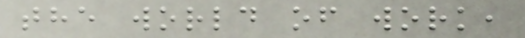the world of work,
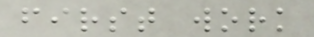first work
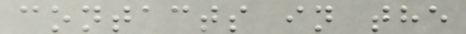contacts in the
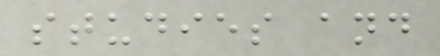studies and
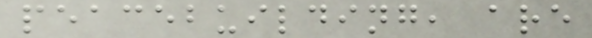peacebuilding, are
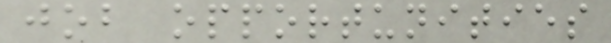job opportunities
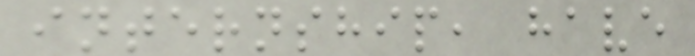internship, have
